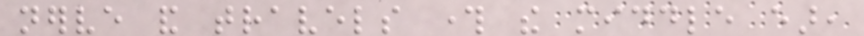nerve and travels through the middle ear,
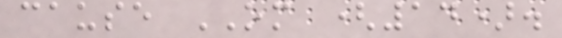cause OM (14).
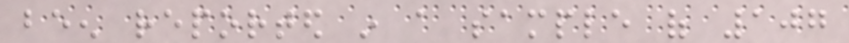been reported in a sample of 107
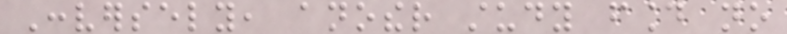Conversely, another study found no
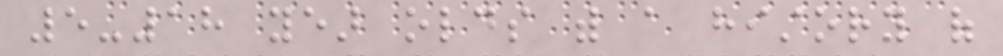5-18 year olds with a history of
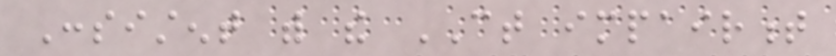Consistent with the CT impairment
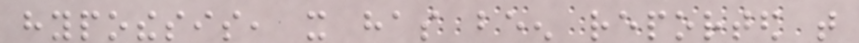hypothesis, it has been reported that
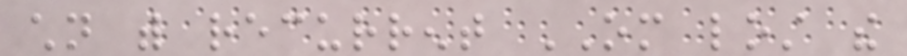children with recurrent OM lost the
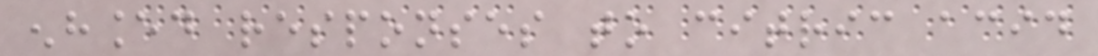enhanced responses to citric acid
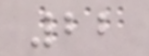22
